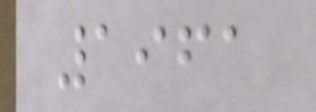1961
